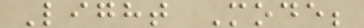Light Mode;
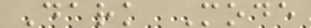Dark Mode
